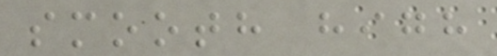smooth high
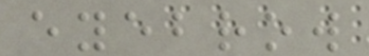eyebrow
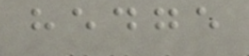hedge
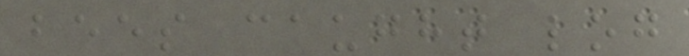bees caught log
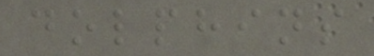dolphins
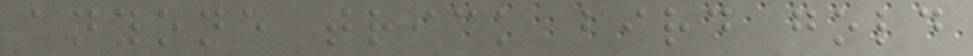anyone trick bird gold
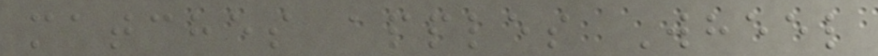matches apples Wheel
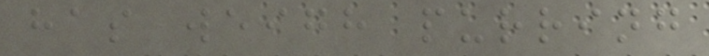has weigh purring
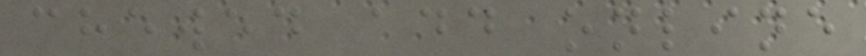chewed add online
